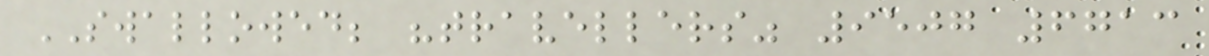SWALLOWED; "travellers" 9507 6713
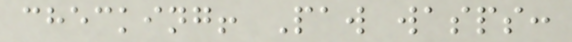checking! Paw wasps:
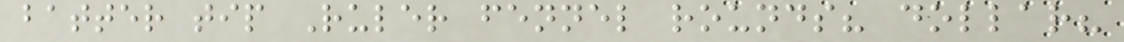batter tip Ruler fennel rounds? dollar?
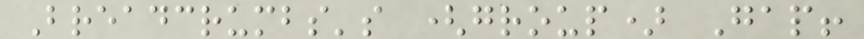Breadcrumbs's (group) Gap!
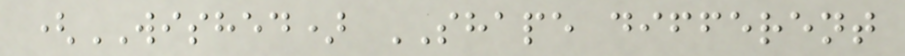(WISHED) SHAPE different
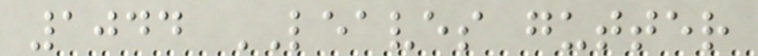1044 LEAVES gutter
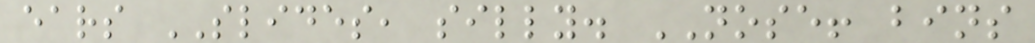ears SLIDES, silly. NOSE! bins
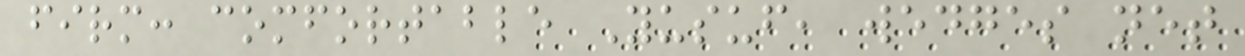firm: comfortable Yusuf, wedges net
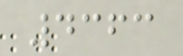4363
